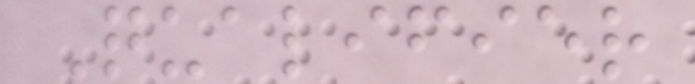Qualifier
